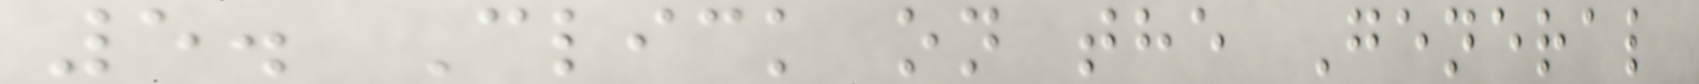5. Click on the General
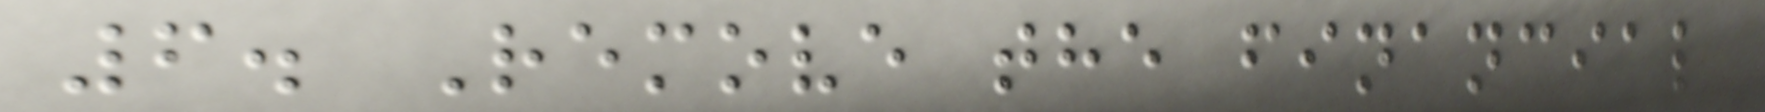6. Remove the financial
